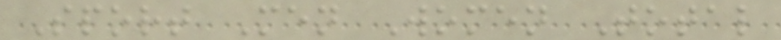Sport Men Women Total
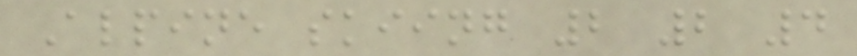Alpine skiing 2 2 4
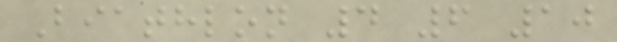Biathlon 4 6 10
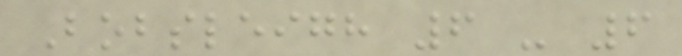Bobsleigh 6 - 6
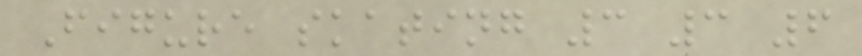Figure skating 3 3 6
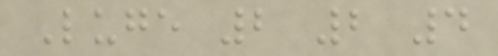Luge 2 2 4
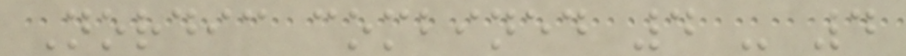Nordic combined 4 - 4
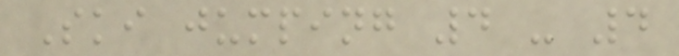Ski jumping 4 - 4
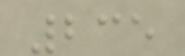235
